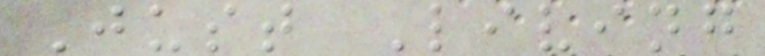Just Living
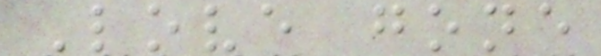Love gone
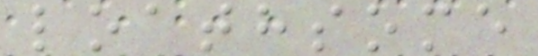loathsome
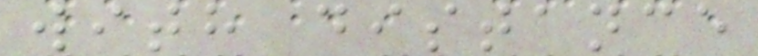with distance
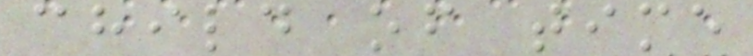child of time
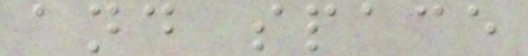and space
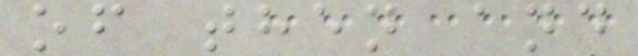of then and
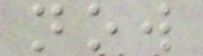now
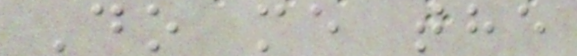Do me the
